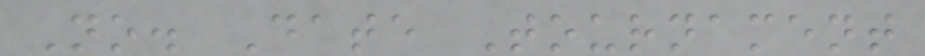No. Date Tournament
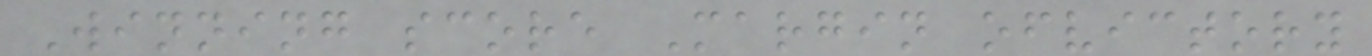Winning score Margin ofvictory
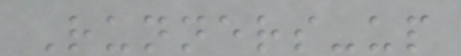Runners-up
